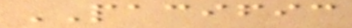PACIFIC
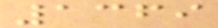1369
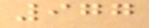977
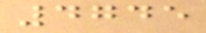4745
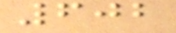602
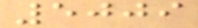5009
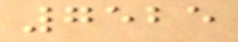7525
